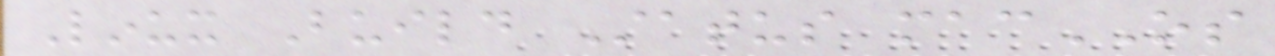Linux Build Status macOS
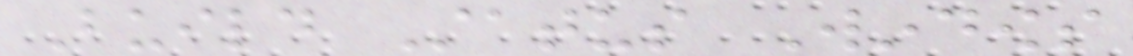Build Status Windows
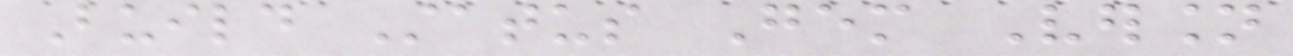Build Status Gem Version
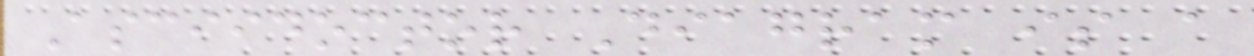Asciidoctor Diagram is a
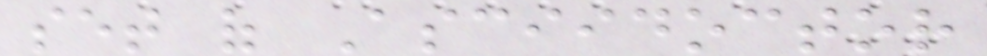set of Asciidoctor
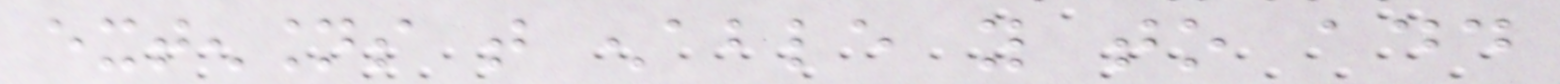extensions that enable you to add
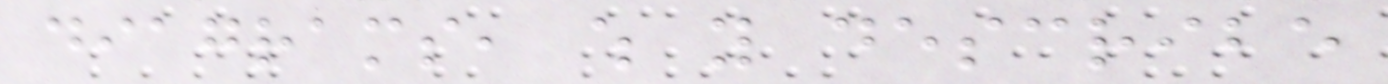diagrams, which you describe
